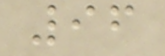96
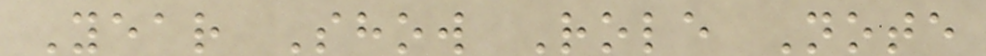Year Show Role Note
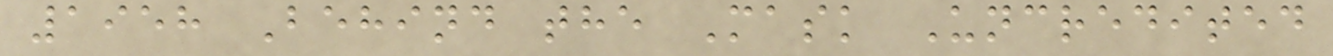1958 Behind the Mask Uncredited
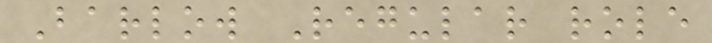Barlow Regular role
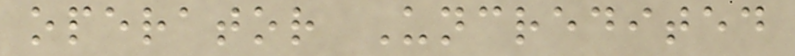operator Uncredited
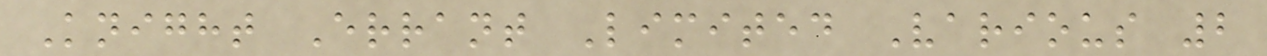Knight Errant Limited Various 2
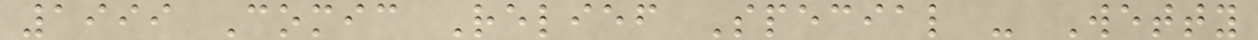1999 Comic Relief Special - Wetty
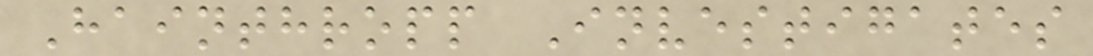Hainthropp Investigates
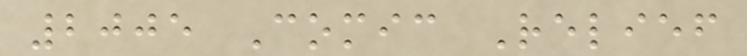2005 Comic Relief
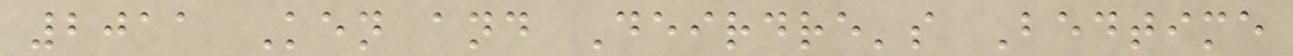2011 Ken and Deirdre's Bedtime
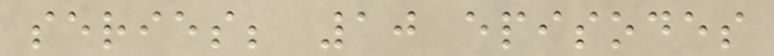series; 10 episodes
